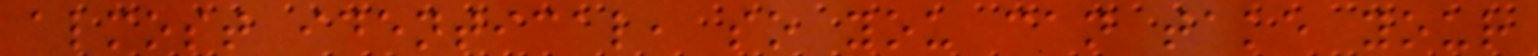almost identical, so you can take your
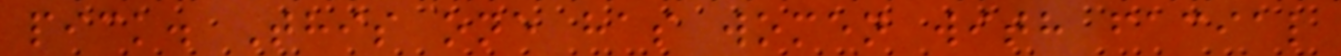pick. This one has women with facial
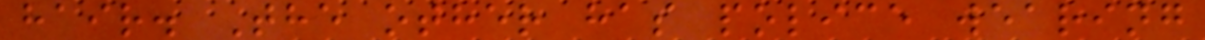hair. The other has police wearing
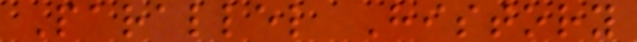Parallel History
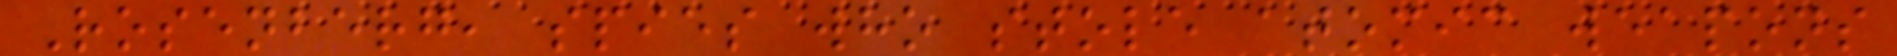Rosenberg, spies who stole atomic weapons
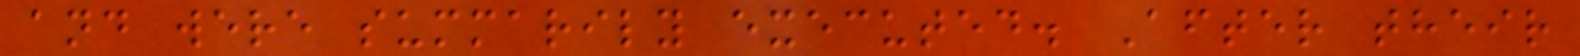and were summarily executed. After their
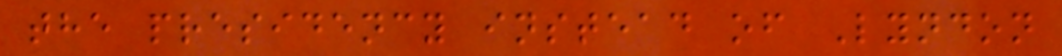the presidency instead of Lyndon
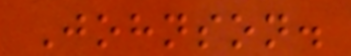Johnson.
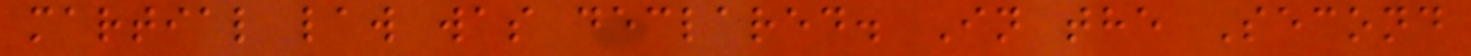martial law was declared. In the Second
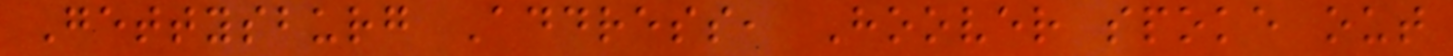Gettysburg Address, Hoover spoke out
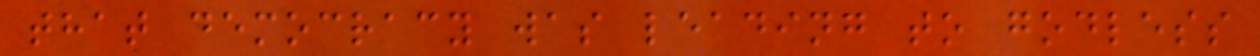that democracy was leading to godless
